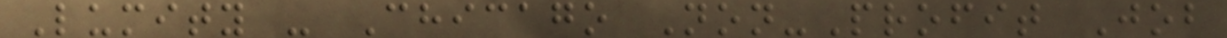Lumity - Chicago Non-Profit Job
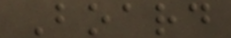Board
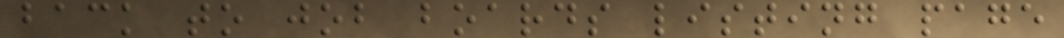back to job boards listing page
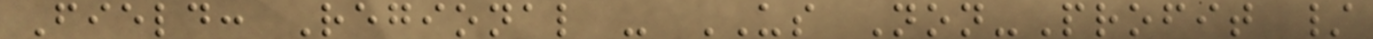Field: Regional - US Non-Profit /
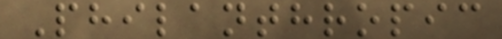Philanthropic
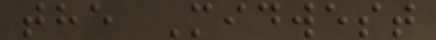the Midwest
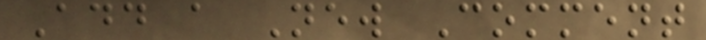Add a New Comment
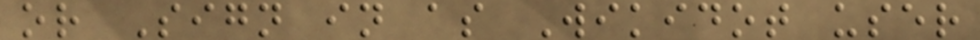or Sign in as Wikidot user
